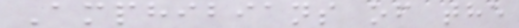Amphibians of the
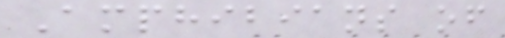Amphibians of
